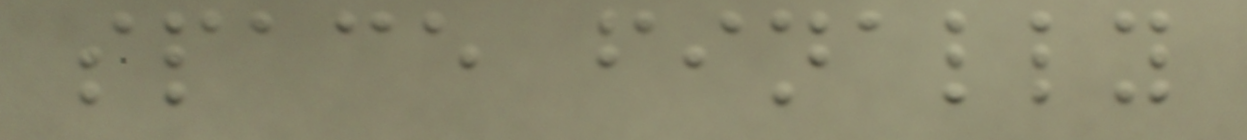space finally
